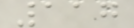117
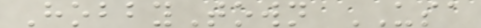HobbyTown USA
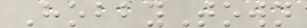HobbyTown
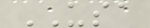USA
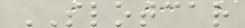SLOTCAR
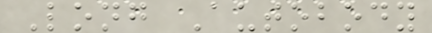Long Autobody
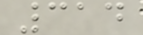314
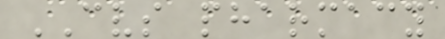CVS pharmacy
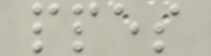ppes
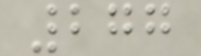277
